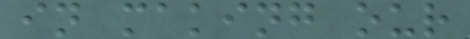in making our
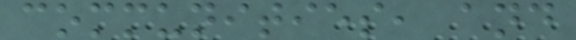communities, and
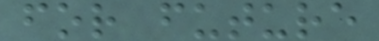for future
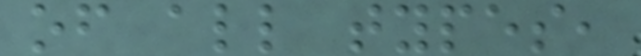of all types,
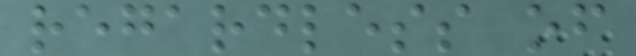regardless of
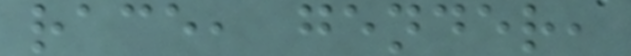race, gender,
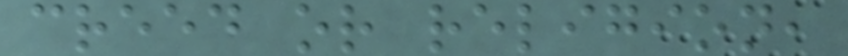creed or religion,
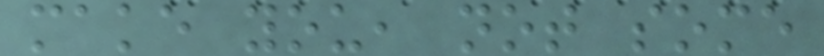make you, not some
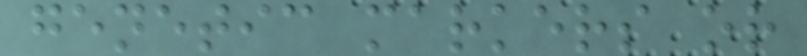genetic markers or
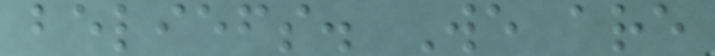beliefs. We are
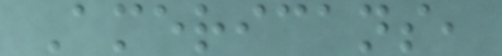Americans,
